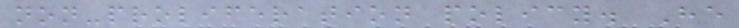non-proliferation policy. He
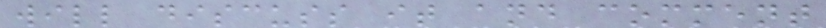will discuss it and comment
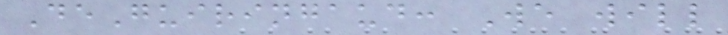DeGuiringaud: We will
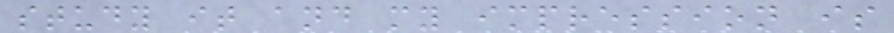study it and my impression is
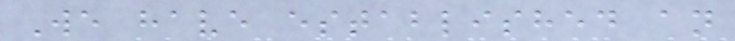We have established an
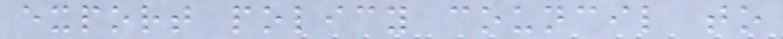export policy council to
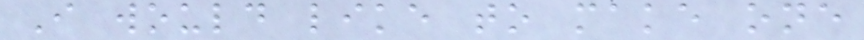I would like to make one
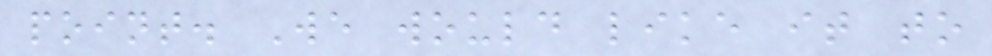point. We would like it to
